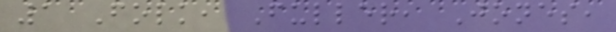1 Folk, Fuller, Jones,
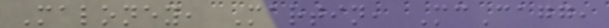Maloney, Martin, McCagg,
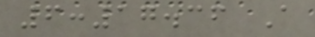6:17.36 A
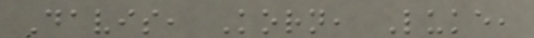Davis, Korn, Luke,
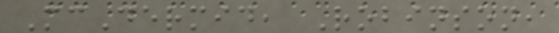McDermid, Robinson,
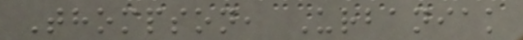Thompson, Urbaniak
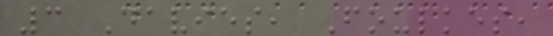3 Davies, Foulkes,
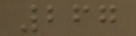267
